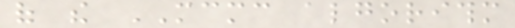of the MCMC algorithm
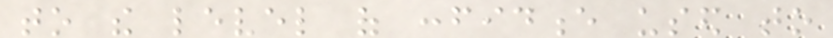to the level of confidence used to
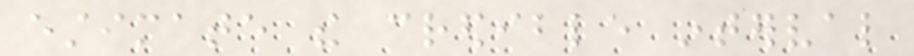estimate the credible interval
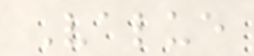Value
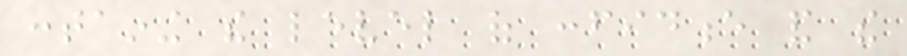containing the level of confidence and the
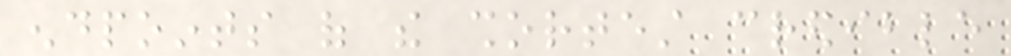endpoints of the shortest credible
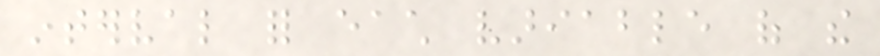interval for each variable of the
